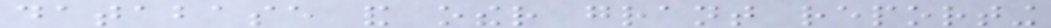database and other grant reporting
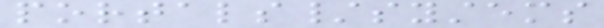portals/systems
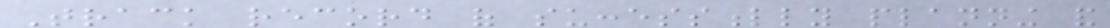Track record of successfully planning and
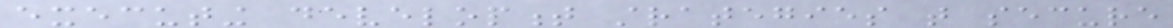executing development strategies that secure
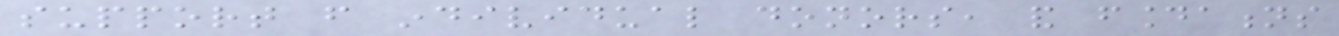support from individual donors, and foundations
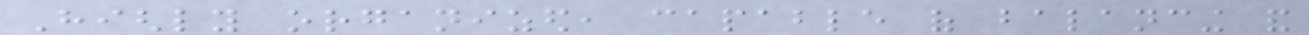Highly organized, capable of balancing and
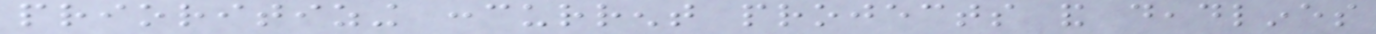prioritizing concurrent projects and deadlines
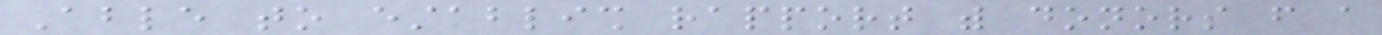Able to establish rapport with donors from a
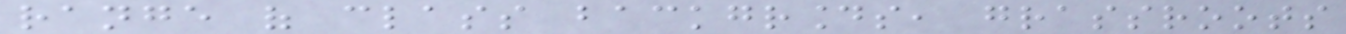range of class backgrounds, grassroots
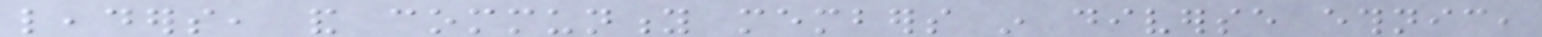leaders, and community members in diverse ethnic,
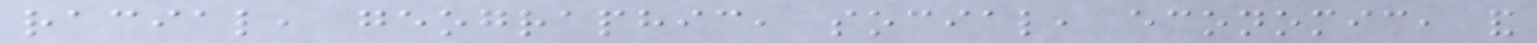racial, geographic, social, economic, and
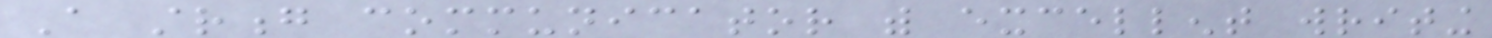A strong communicator with excellent writing
